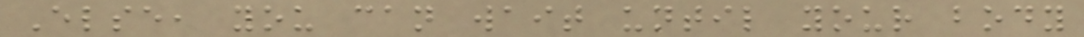Else, you can wait until your body
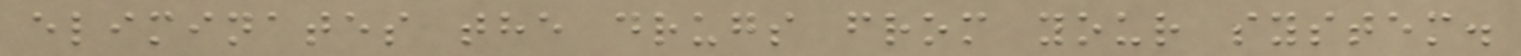eliminates the drugs from your system.
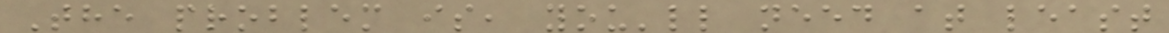The problem is, you'll need at least
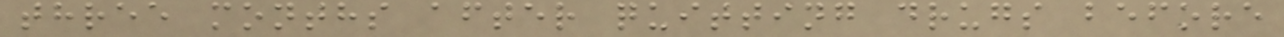three months after quitting drugs before
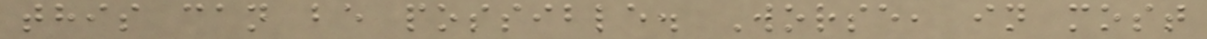this can be possible. Worse, in most
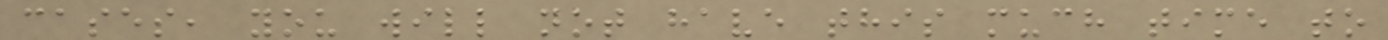cases, you will not have this much time to
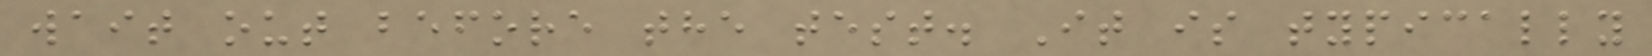wait out before the test. It is typically
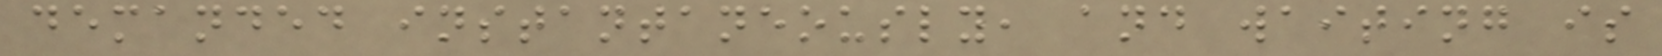demanded instantaneously, and waiting is
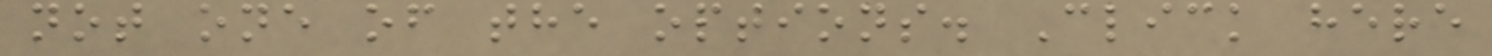not one of the options. Click here
